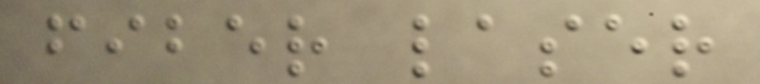fiber laser
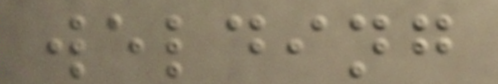welding
